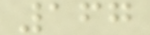167
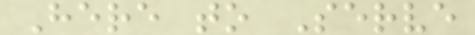Here to Serve
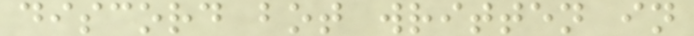discord bot written in
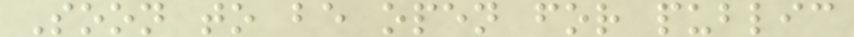Soon to be open for public
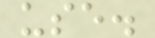use.
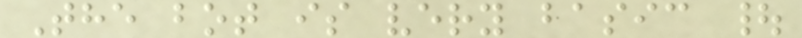The bot is very basic |
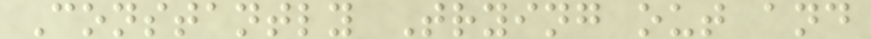Constantly Trying out and
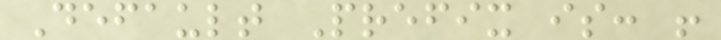Default Prefix is: !
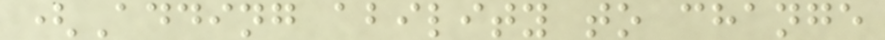(Adding ability to change
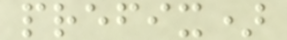prefix)
